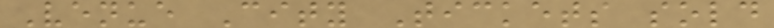Venue City Tickets sold
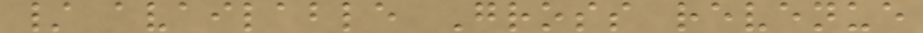/ available Gross revenue
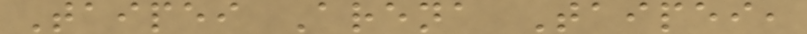Taipei Arena Taipei,
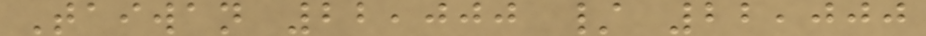Taiwan 22,000 / 22,000
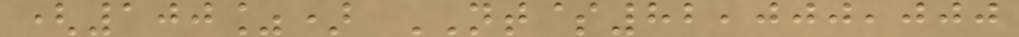(100%) NT$82,000,000
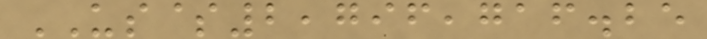US$2,796,716.25
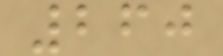260
